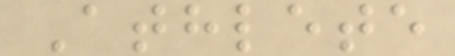Athlete
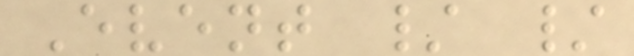Event / /
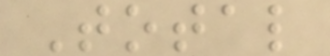Total
